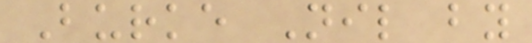Burke Nil by
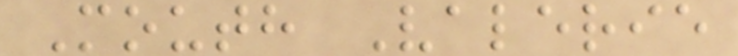Mouth Valerie
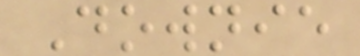Downie
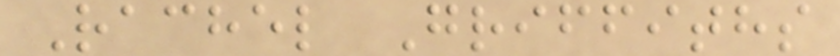Rachel Griffiths
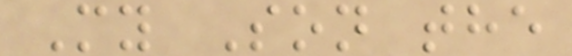My Son the
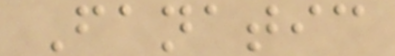Fanatic
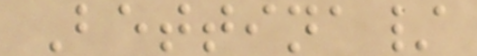Bettina/
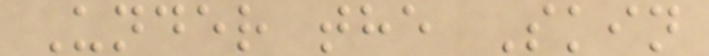Under the Skin
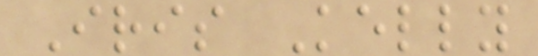Iris Kelly
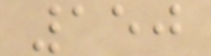150
